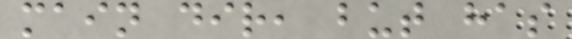main dir, but has
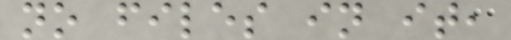no files in it,
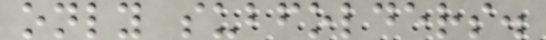only subfolders.
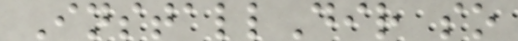InstallDir so
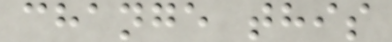change this
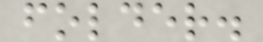folder.
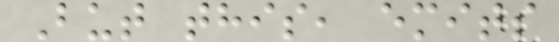But this, emits
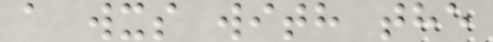a wxs with the
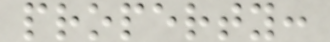property:
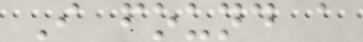I found a
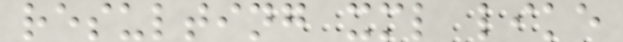resulting xml like
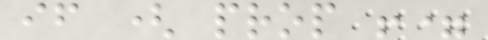if ( prop !=
